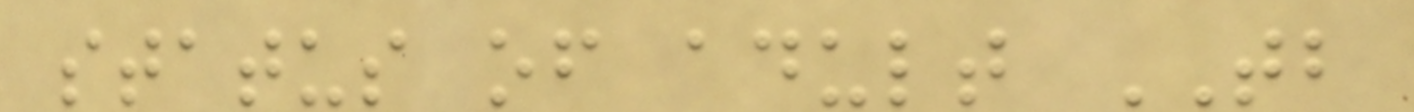status of adult TB
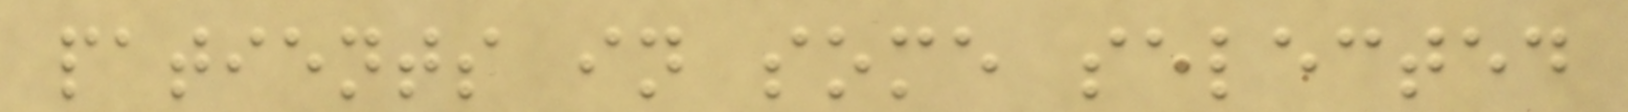patients in some selected
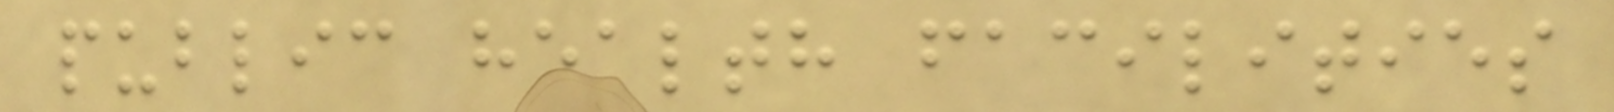public health facilities
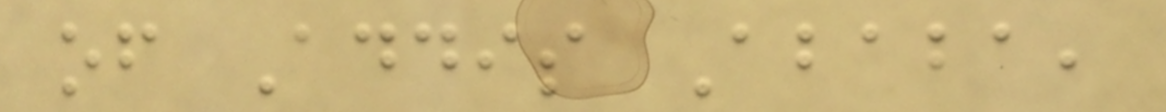of Addis Ababa,
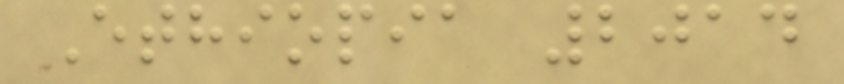Ethiopia 2014
